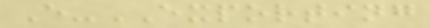E-EXPORTING
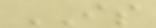IS
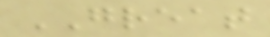GREAT
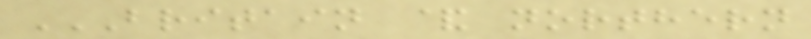BRITAIN & NORTHERN
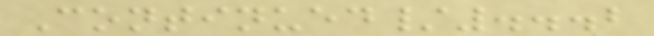Continued/...2
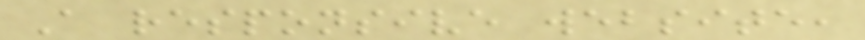A responsive website,
